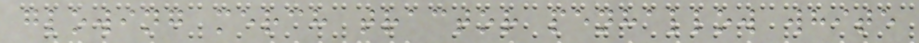glowing merch tractor penhallow white
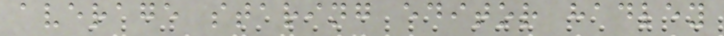average staring editor hadley
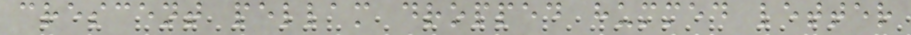crescent pellam dropped hummed letter
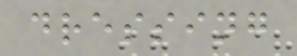dressing
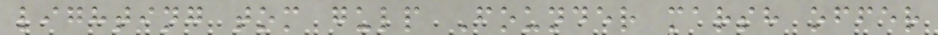lighting tom gulp Founder marsh offer
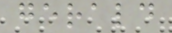gerald
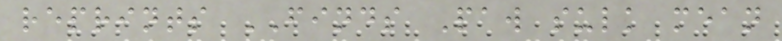reprints FINDS Paw sulk mean
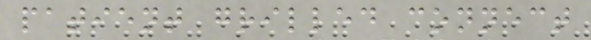patient grilled connect
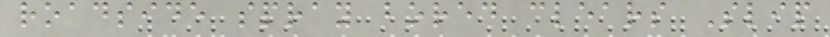roadside spray bored clears Slip
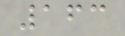163
